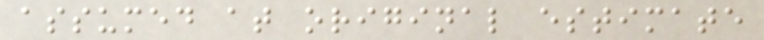assumed at original estimate
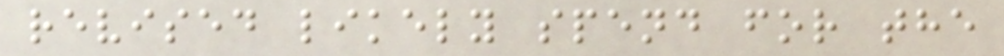revised likely spend for the
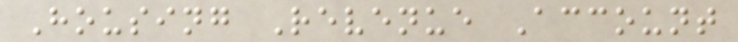Housing Revenue Account
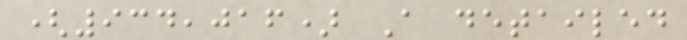(934,016) A detailed
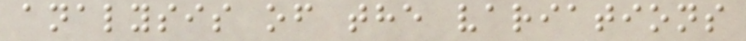analysis of the variations
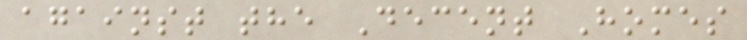against the Decent Homes
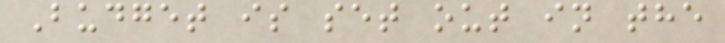Budget is set out in the
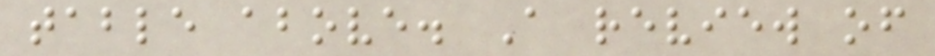table above. A review of
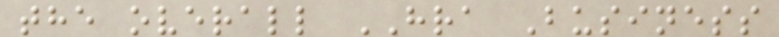the overall HRA Business
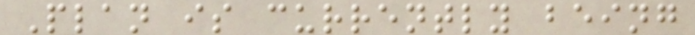Plan is currently being
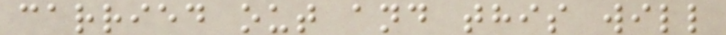carried out and this will
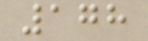178
